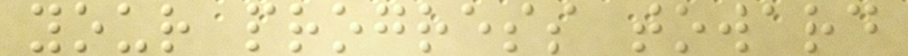your progress toward
